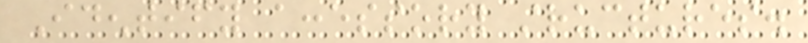Identify accessory structures.
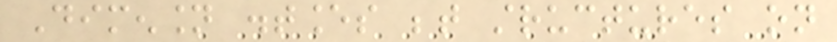Dimension distances between structures on
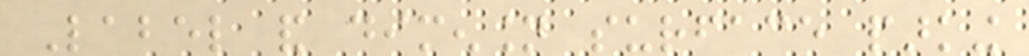Label and dimension surface parking
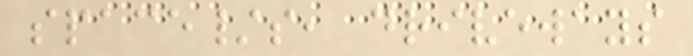space/s, driveways
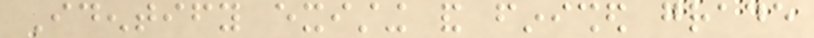Identify existing and finished grade
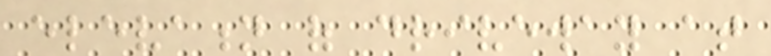elevation of driveway at
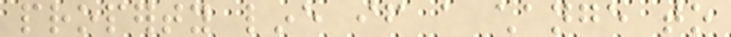property line if a change to
